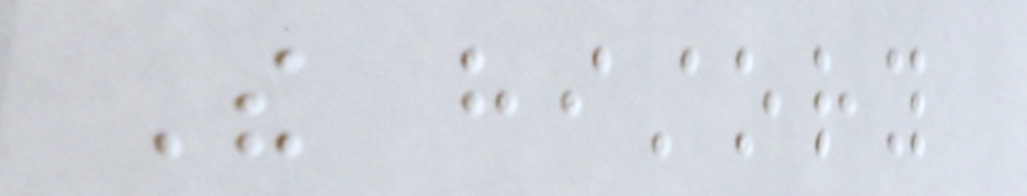The history
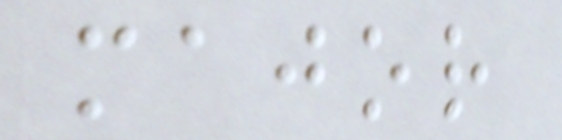major
